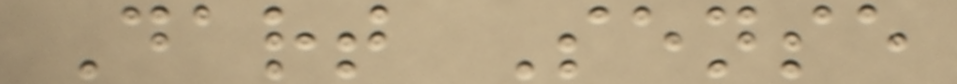Dart Sense
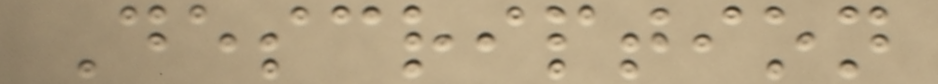Description
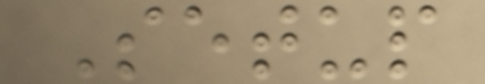Setup
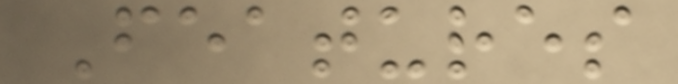Features
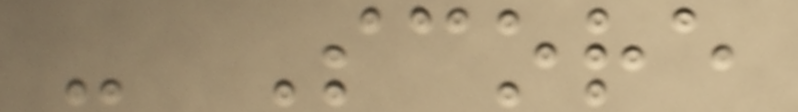- Score
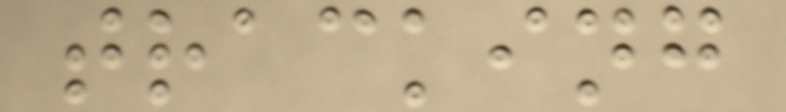tracking
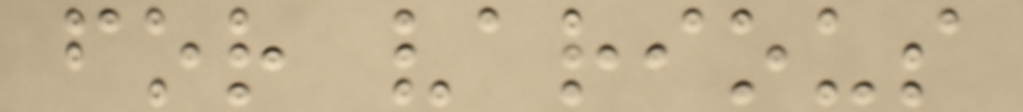for various
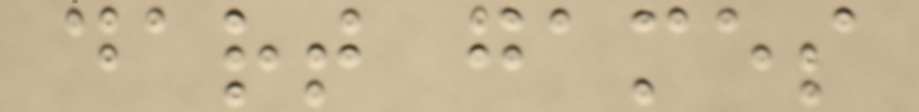dart games
